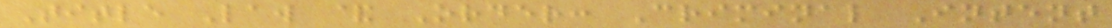Title Law & Order: Criminal Intent
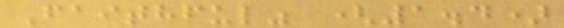Faithful" (1.4)
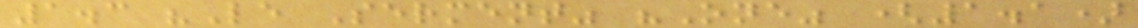1.3 "Le Serment" "One" (1.1)
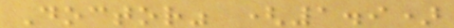Doctor" (1.9)
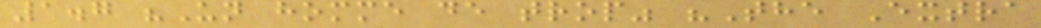1.7 "Un homme de trop" "The Extra
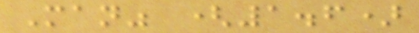Man" (1.6)
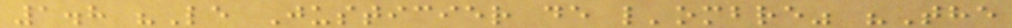1.8 "Le Justicier de l'ombre" "The
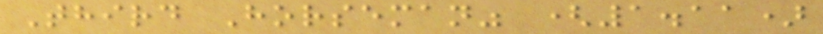Third Horseman" (1.11)
